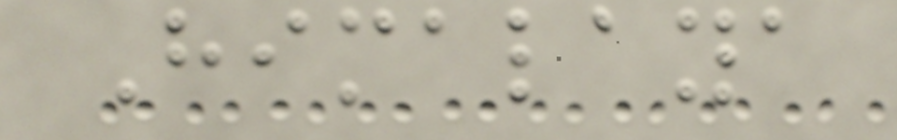Himalaya
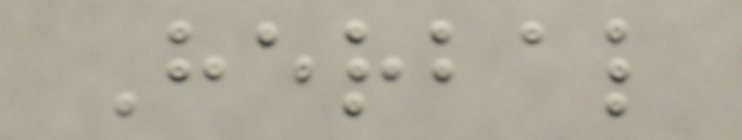Herbal
